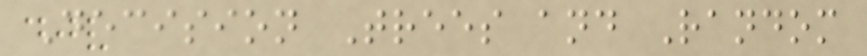Decision Trees and Random
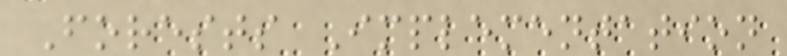Forests Implementation
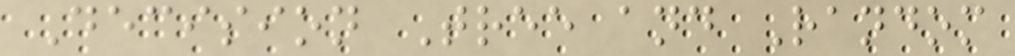Decision Tree and Random
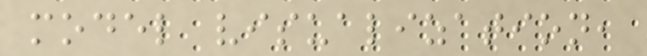model visualization,
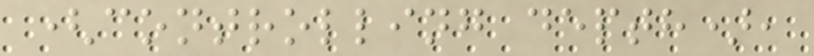(controlling depth),
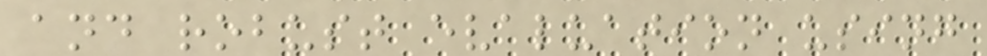and robust evaluation using
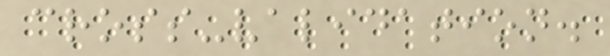cross-validation.
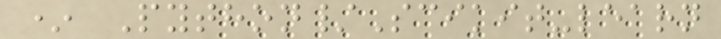* Python/Scikit-learn
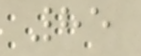85
